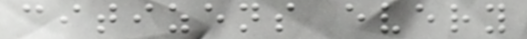citizens every
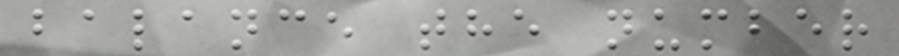balance the number
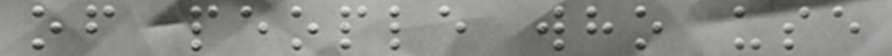of people who use
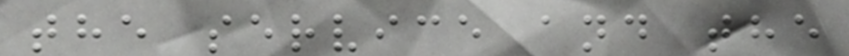the service and the
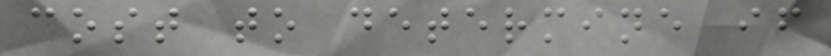cost to determine if
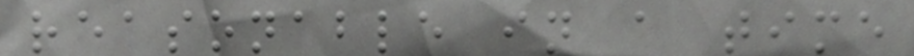reasonable in a time
